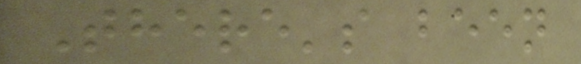There's been
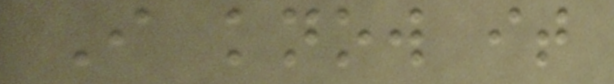I know it
